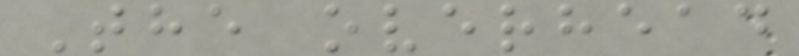The overhead
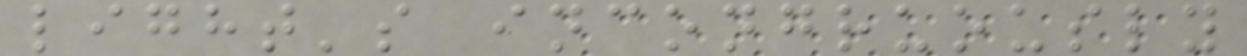light's incongruously
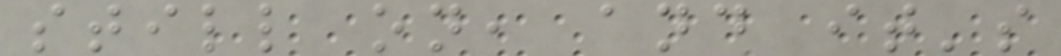still on, and it's
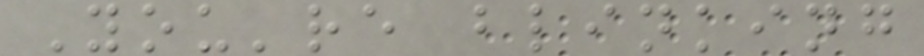You're blinking
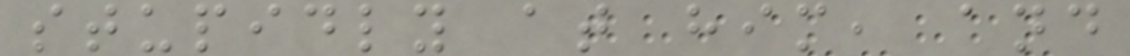stupidly at him, and
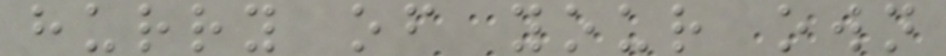hurry of your own
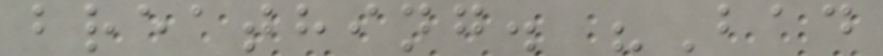breathing. "Bad
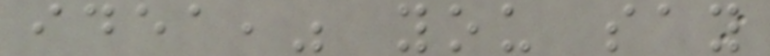idea," you say
